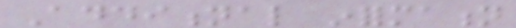Additional information
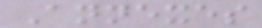Annexes
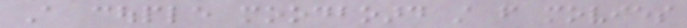A couple moodboard still from movies
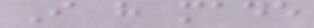I have made
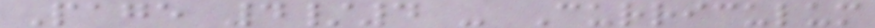Page 4/4 - Curriculum
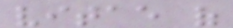vitae of
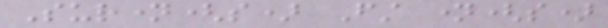Surname(s) First name(s)
